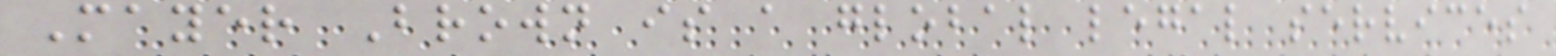Mayer Brown is a global legal services
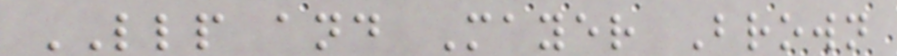LLP and Mayer Brown
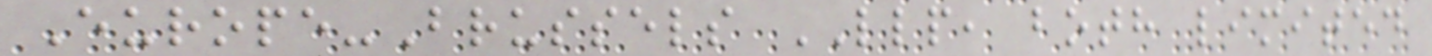Europe-Brussels LLP, both limited
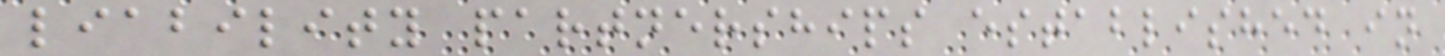liability partnerships established in
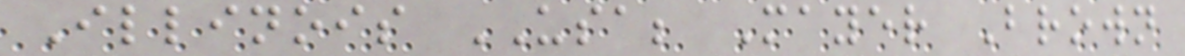Illinois USA; Mayer Brown
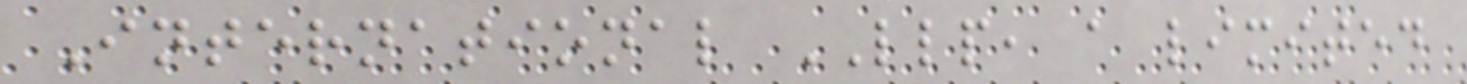International LLP, a limited
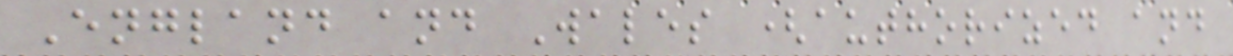England and Wales (authorized and
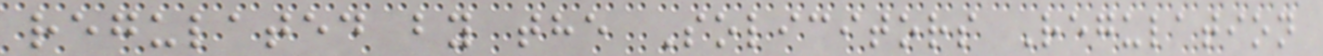regulated by the Solicitors Regulation
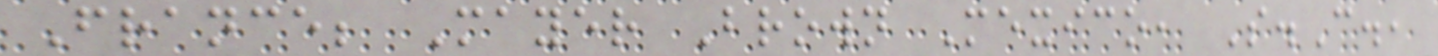France; Mayer Brown Mexico, S.C.,
